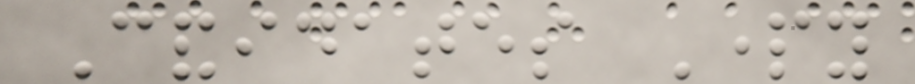Candidates Party
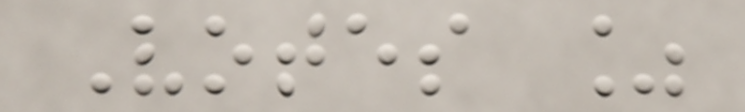Votes %
